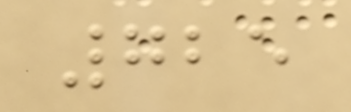725
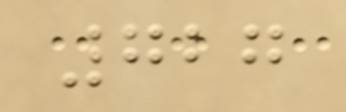727
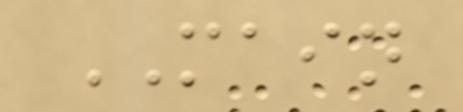MAIN
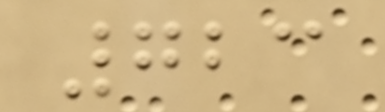723
